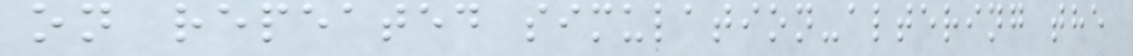on repeated simulation-altering the
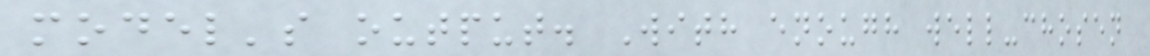model's output. With enough well-chosen
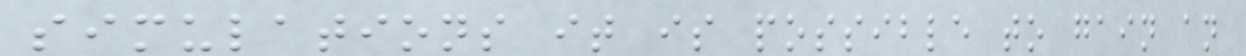simulations it is possible to gain an
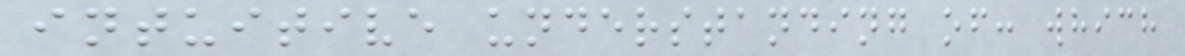intuitive understanding of: which
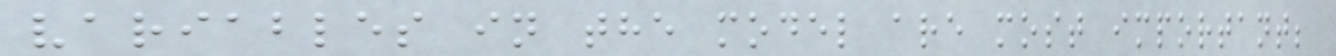variables in the model are most important;
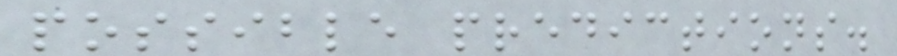possible predictions.
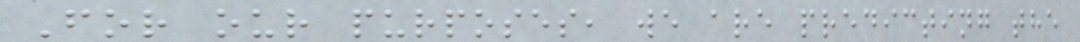For our purposes, we are predicting the
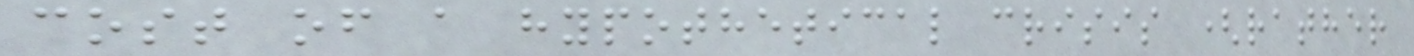cost of a hypothetical crisis (rather
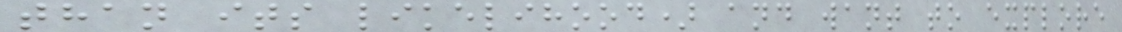than its likelihood) and want to explore
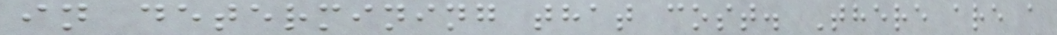in determining that cost. There are a
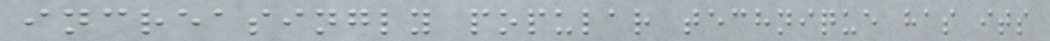increasingly popular technique has its
